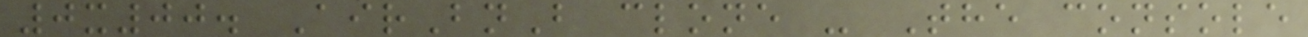0x00. AirBnB clone - The console
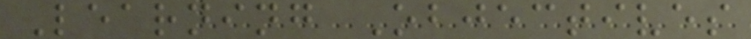Learning Objectives
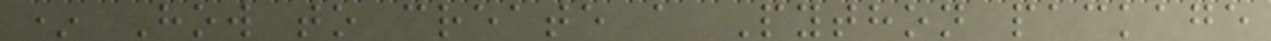* How to create a Python package
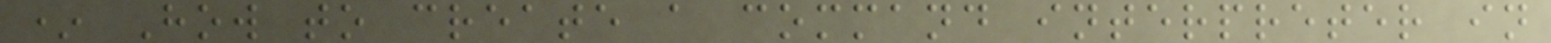* How to create a command interpreter in
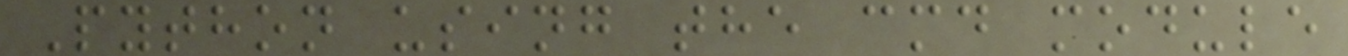Python using the cmd module
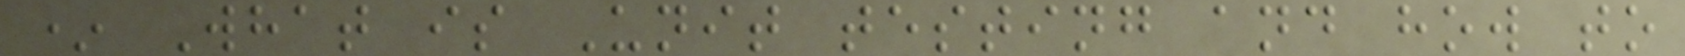* What is Unit testing and how to
